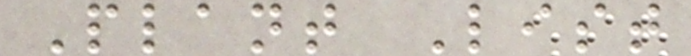Plant List
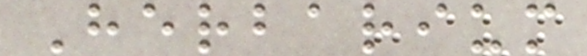Herbarium
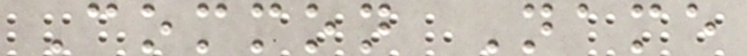Common Name
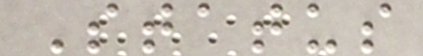Status
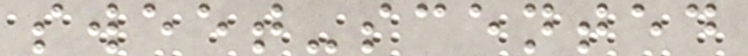sweet-scented
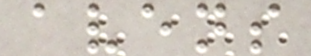avens
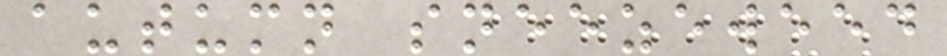autumn sneezeweed
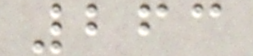263
